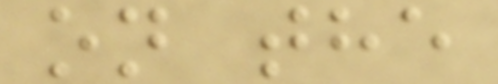on the
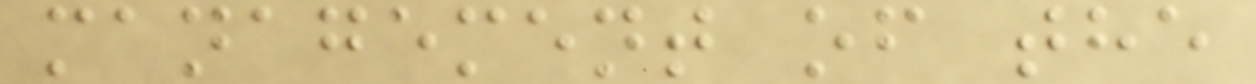management of the
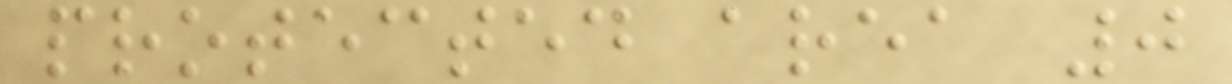protected area 0
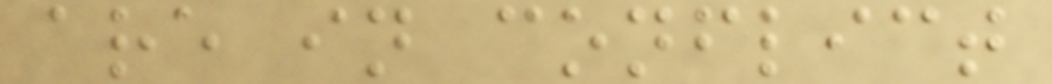are in conflict
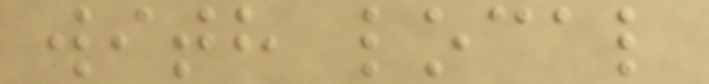with local
